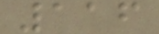116
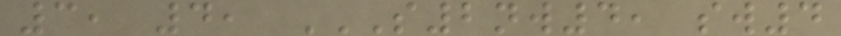3, 4, S2NW4, SW4
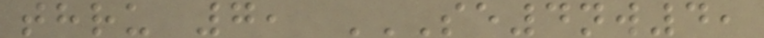thru 7, SE4NW4,
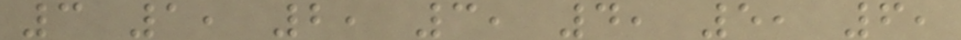3 1, 2, 3, 4, 5, 6,
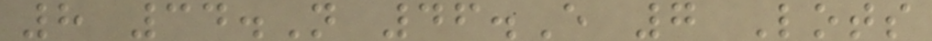8 34.N 46.E 7 Lots
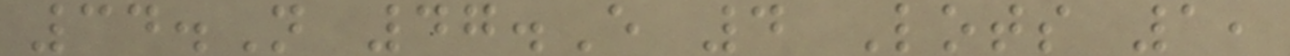34.N 47.E 4 Lots 1,
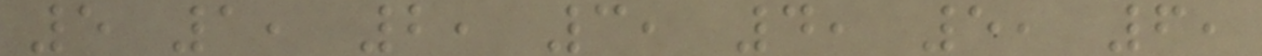5 1, 2, 3, 4, 5, 6,
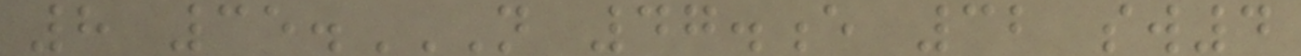8 35.N 47.E 32 SW4
